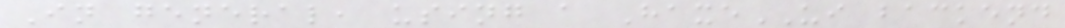In general, using a HaxeUI backend
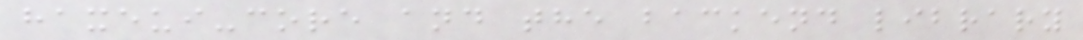haxeui-core and the backend library
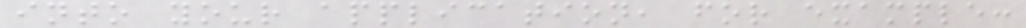into your application, for example:
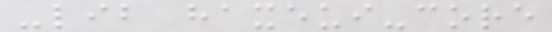-lib haxeui-core
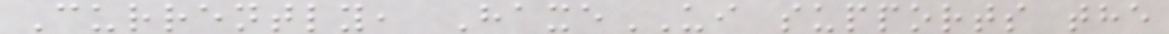Currently, HaxeUI supports the
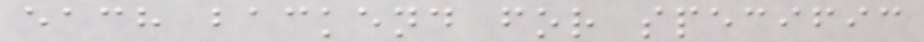each backend for specific
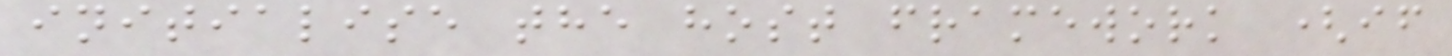initialise the host framework (if
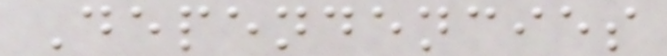Dependencies
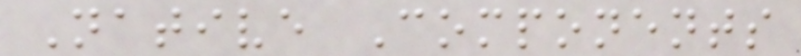Native Components
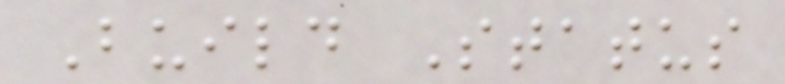Build Status
